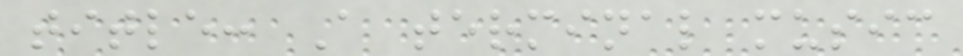title: A terminal music
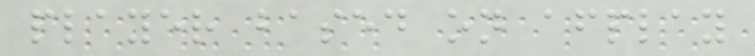player based on afplay
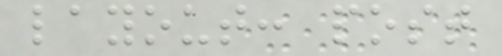layout: post
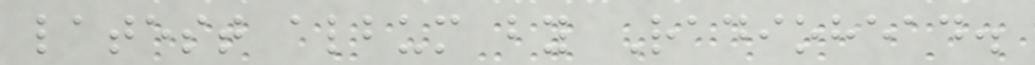latest album by Radiohead.
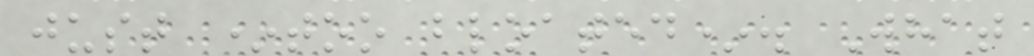just *too bloated*. What
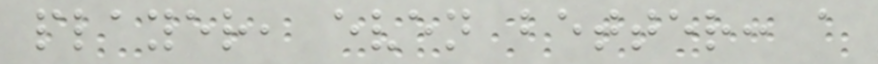player, even better: a
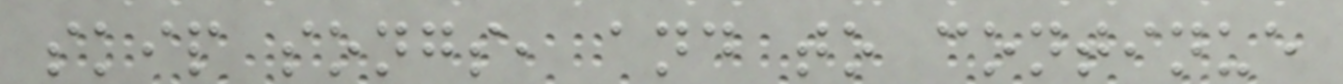skip songs, and to continue
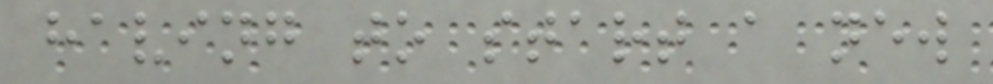having to start a new
